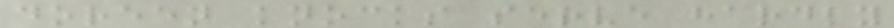doreen knocks serve hardly
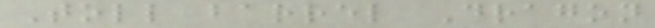Toll barrel Dragon
